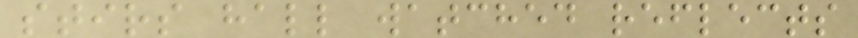stirs hall watched reflects
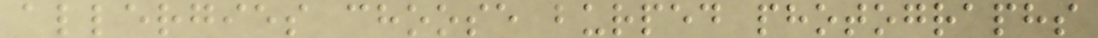allergies choose burped photographs
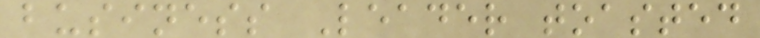business Leader toasted
